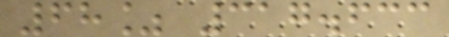68% 317.633
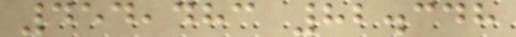454,483 82.348
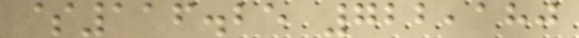$116.25 722,180
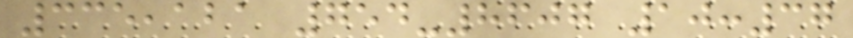335,121 754-8607 10:37
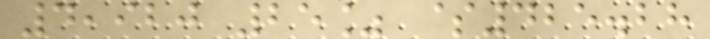4,920 25% $425.28
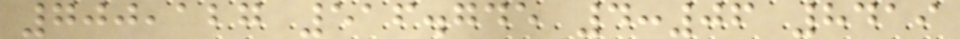700,127 516.745 4:06 8419
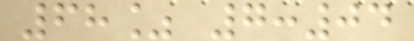68% 7:04
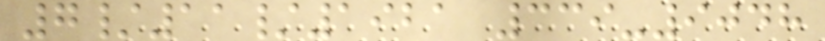7/11/1921 339-9048
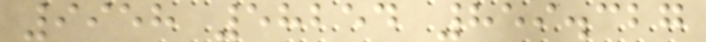9958 58254 859.327
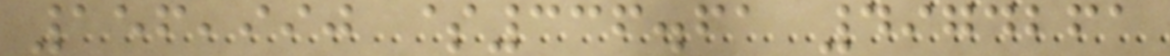156,990 $336.61 4974261
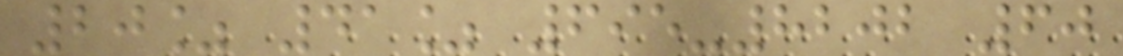20% 41% 695-8202 60
